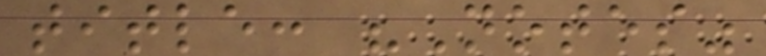title: "Notes"
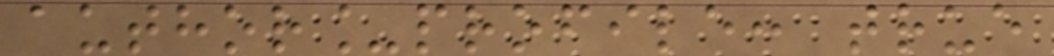author_profile: true
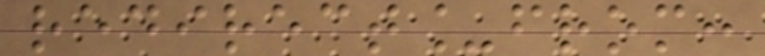redirect_from:
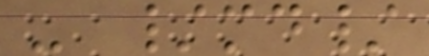- /md/
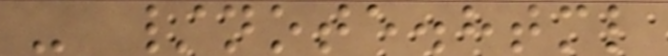- /note.html
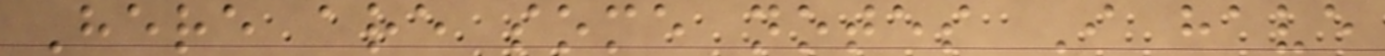Here are some notes I have
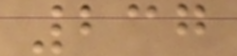237
